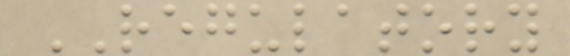REGULATORY
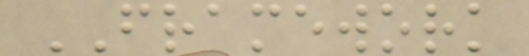FRAMEWORK
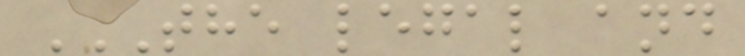THE LEGAL AND
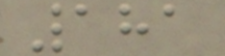181
